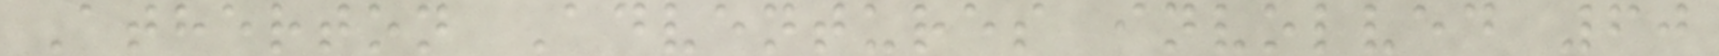Atherton Adventures involved 60
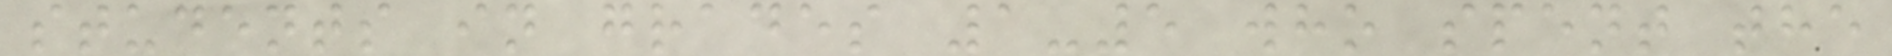students in grades 1-5 who spent the
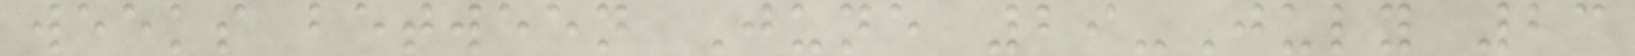weeks between June 29-July 23
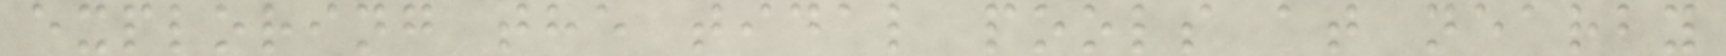exploring the tidal pools at nearby
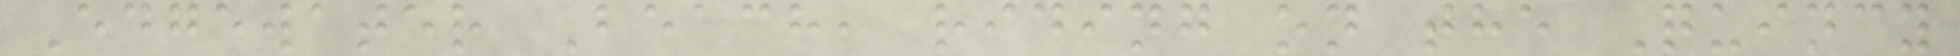Edgewater Beach, riding on the Quincy
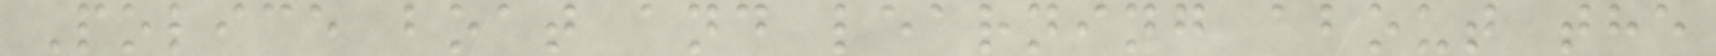Police boat and learning about the
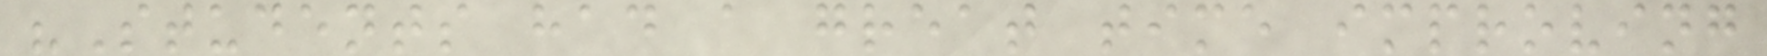"Students had a great time improving
